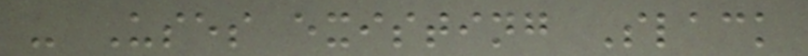- Uses existing Slack
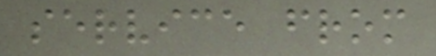service from
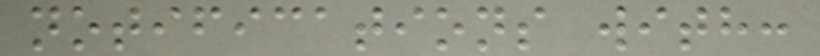notifications with:
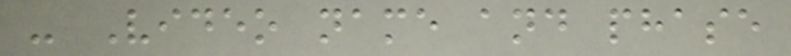- Video name and phase
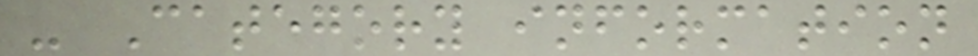- Category information
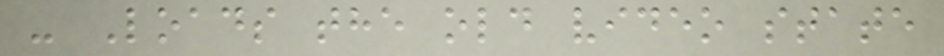- Loads the old video state
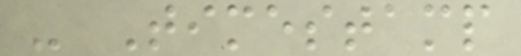- Timestamp
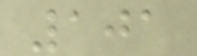101
